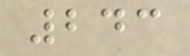243
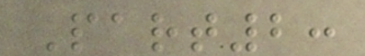Part2:
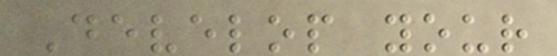Develop your
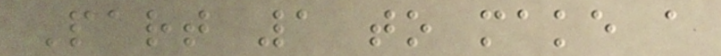Part 1 to make a
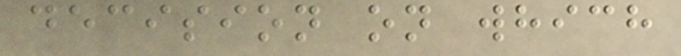decision on which
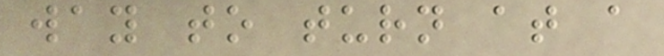way to turn at a
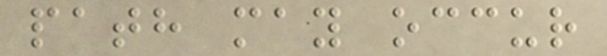path may occur
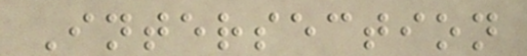Intersection
